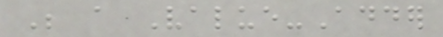Be a Value-Adder
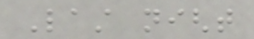Last night
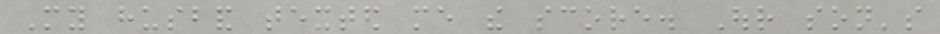My husband texted me the score. Our son's
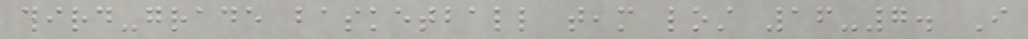third-grade basketball team lost 16-7. I
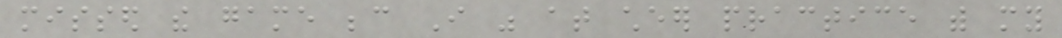missed the game because I was at cheer practice with my
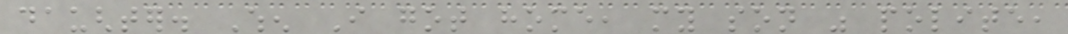daughter. When I got home, my son was polite,
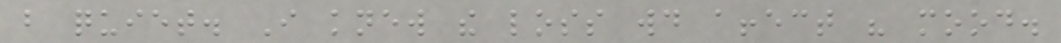but quiet. I knew the loss would affect his mood.
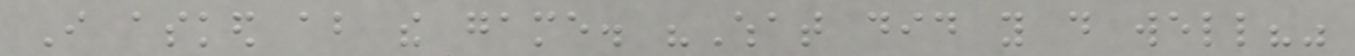I asked about the game. "What did you do well?"
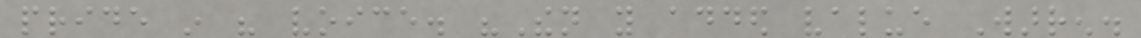pride in his voice. "Then you added value Warren.
